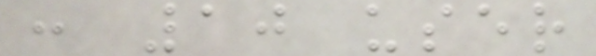: 10 user
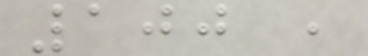100 ,
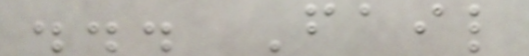... Fail
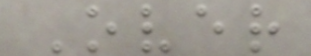Over
